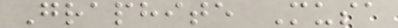Graphite Musa
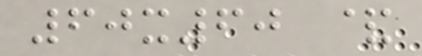60x60 &
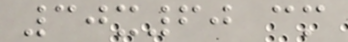30x60 cm
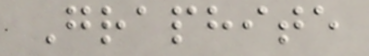Graphite
